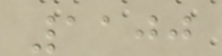1100
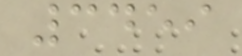3459
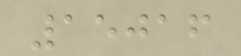15016
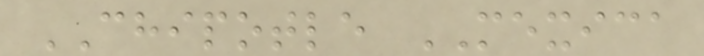CHIPOTLE MEXICA
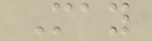May
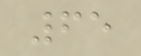65
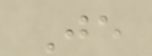Je
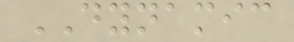DYNAMIC
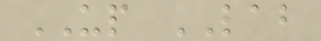UP LAB
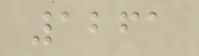1261
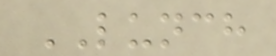LUNCH
